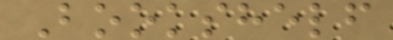Bookshelf
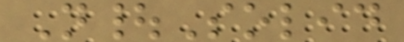N|Solid
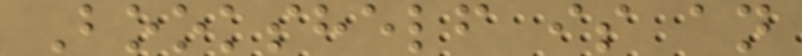Bookshelf is an
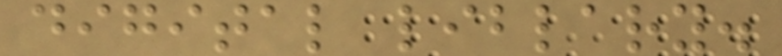digital liblary.
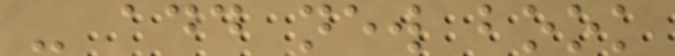- add new book
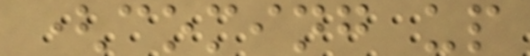(coming up
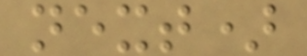next)
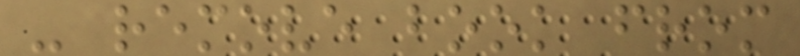- remove book from
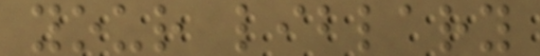your liblary
